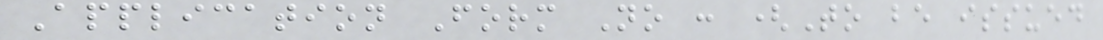Application Form No : (To be issued
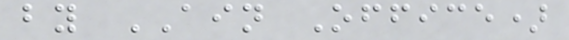by AIN Office)
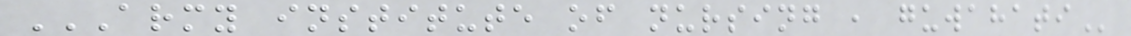ARMY INSTITUTE OF NURSING , GUWAHATI
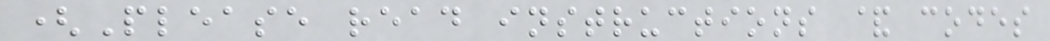(Please read instructions & codes
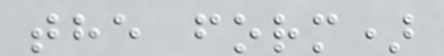the form)
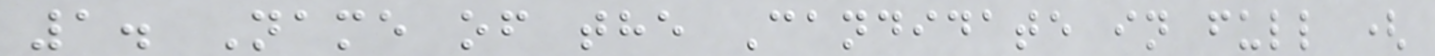1. Name of the Candidate in full (
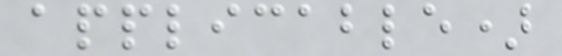applicable)
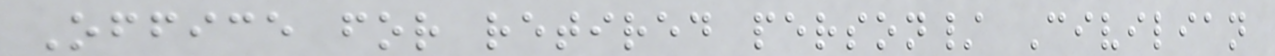Office for retired person/ Civilian
